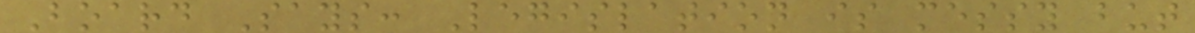Board Says: Legislation is messy but
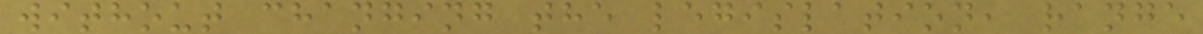without changing the legislation, range
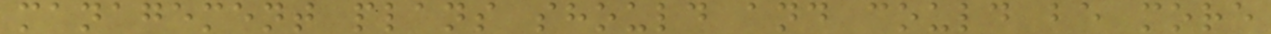management plans should and could be more
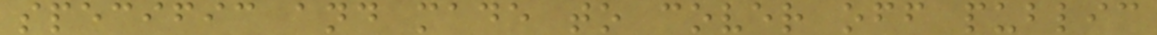specific and made to cover off public
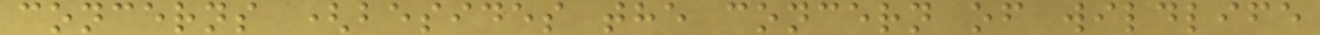concerns (besides the concern of wildlife
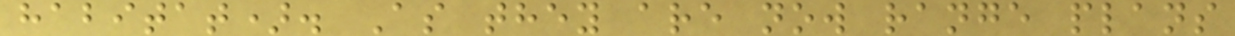habitat). As they are now range plans
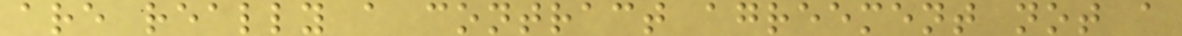are really a contract agreement not a
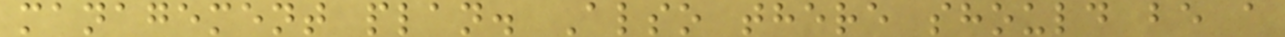management plan. Also there should be a
